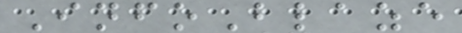InfoBlaze
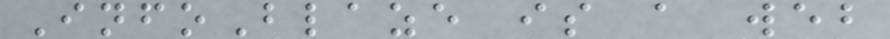InfoBlaze is a web
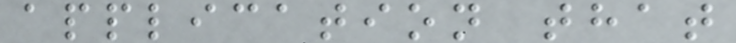application that
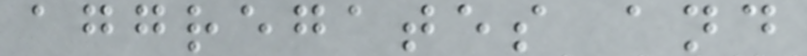aggregates and
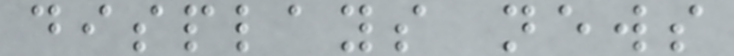displays news
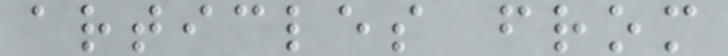articles from
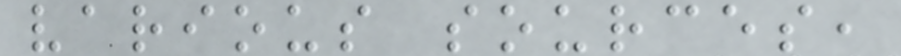various sources,
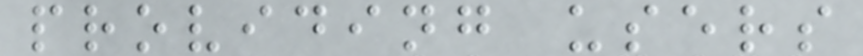providing users
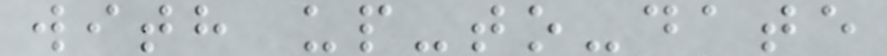with up-to-date
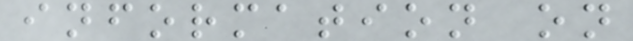information on
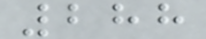288
